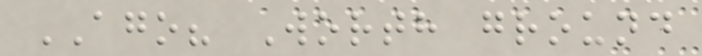AGO? Worth ground
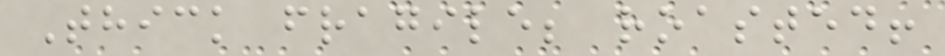Thick fragile; roasted!
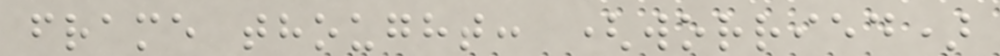frame thought: (worried)
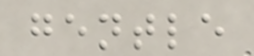gentle
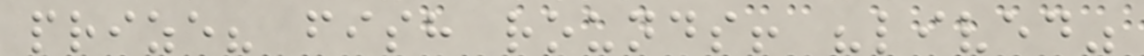prize? fish rounds! "lived"
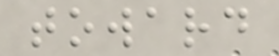toward
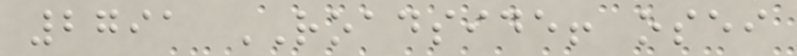2791 ROADSIDE! osei
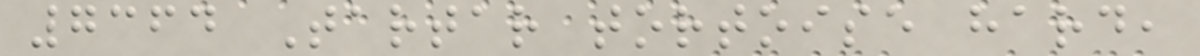7364 Tartar tortoise hard,
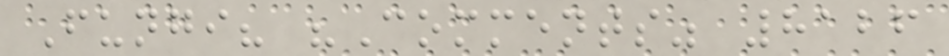Fungi? "Comments" 8126
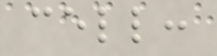cell:
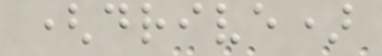(drive)
